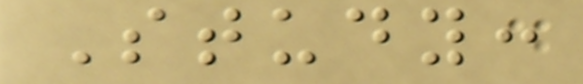Study:
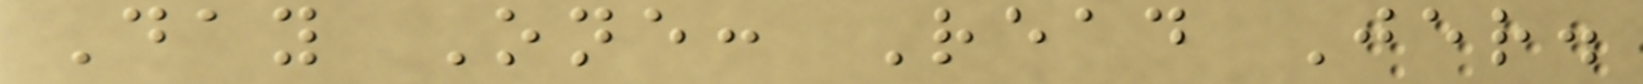Day One: Read Jer.
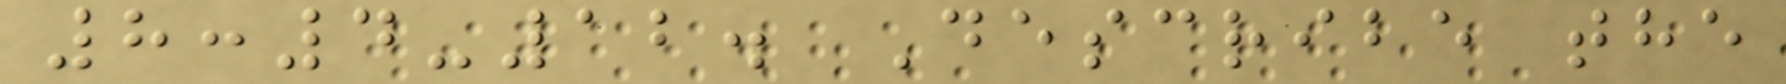8:4-12. Describe the
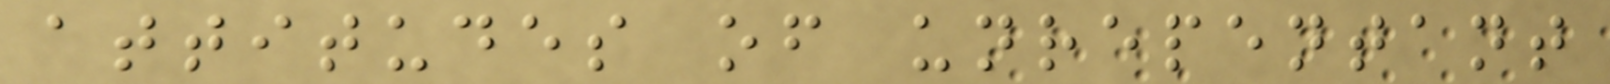attitudes of unrepentant
